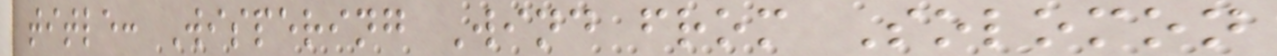title: Wispering Wind from Solomon
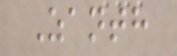Zanth
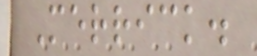Merrick.
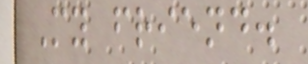My friend.
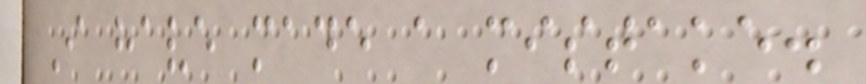I have made a mistake.
